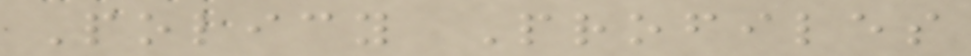Policy Profiles
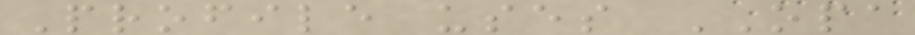Profile uses OPA
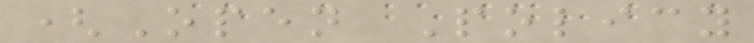(Open Policy
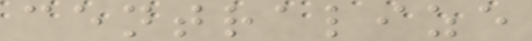centralize
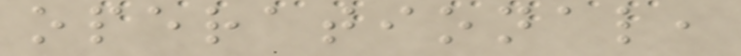operational,
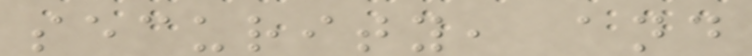security, and
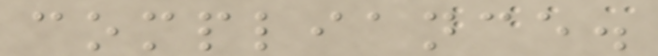compliance.
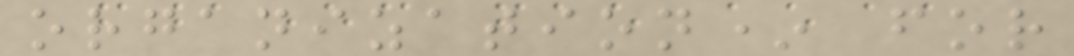organization* for
